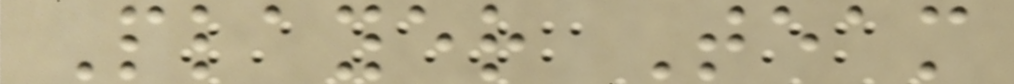Player Team
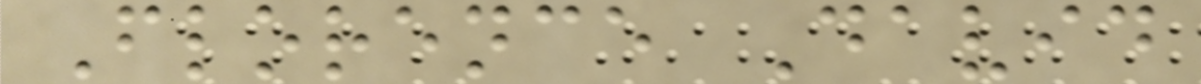Florence David
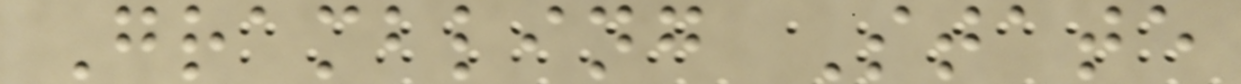Grambling State
